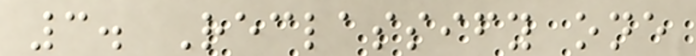3. Reclassify one
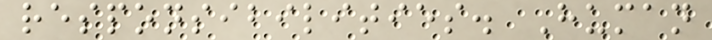responsibilities. Human
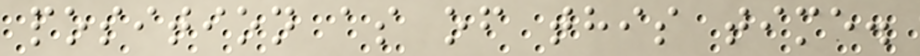position as of this time.
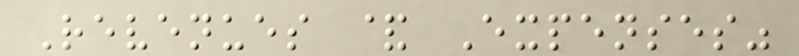Revenues & Expenses"
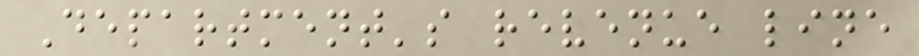Department's revenue line
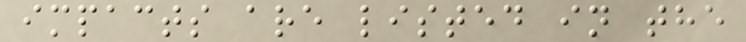impacts are listed in the
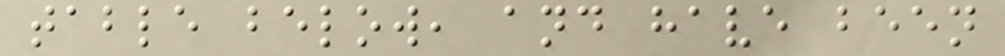table below, and have been
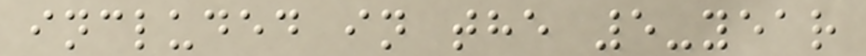included in the 5-year
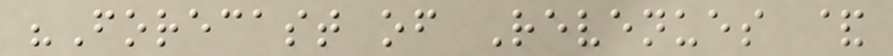"Forecast of Revenues &
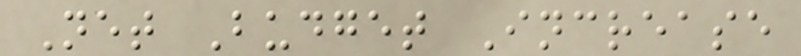Net Budget Increase
